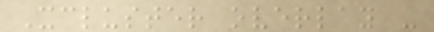Xcluster overlay -
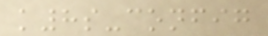k8s-config
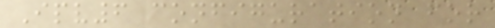Ipv6 configuration for
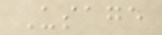Usage
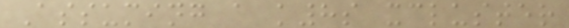Assuming a k8s xcluster
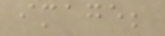image;
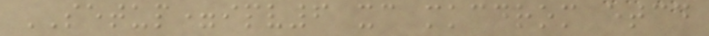SETUP=ipv6 xc mkcdrom etcd
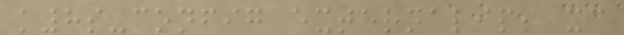k8s-config externalip; xc
